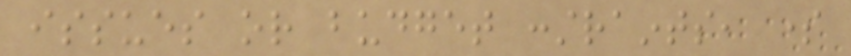issues or budget constraints, some
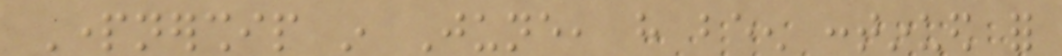Partnership in June, have been continued for
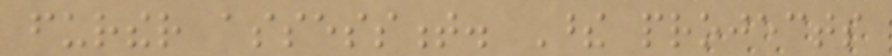further assessment. These projects
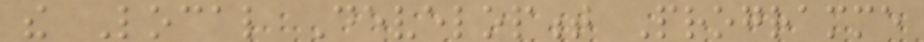the Local Development Programme
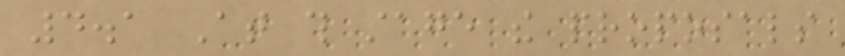4.1 At this stage the proposals
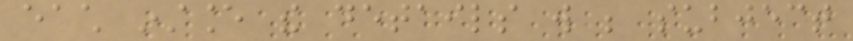each instance the details will be subject
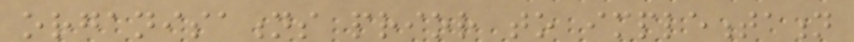organisations prior to implementation
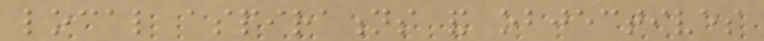local aspirations and objectives
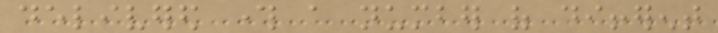delivered through a number of different
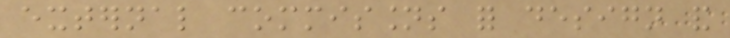external commissions for design and
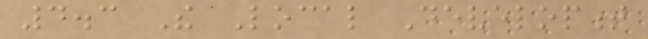4.3 The Local Development
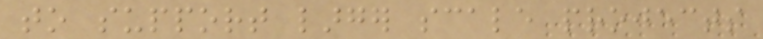to support larger scale projects
